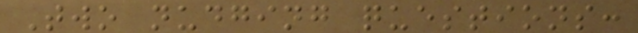Two nudging questions:
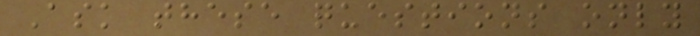Ask these questions only
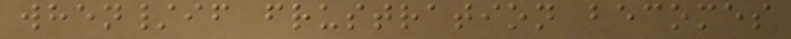when/if frustration becomes
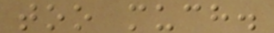too much.
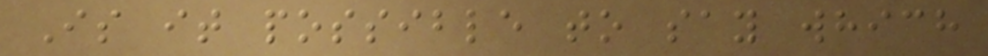Is it possible to say which
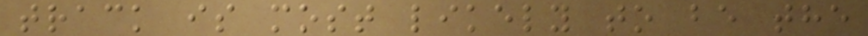track is most likely to be the
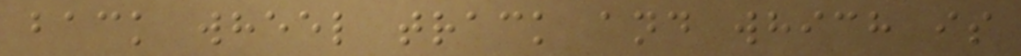back wheel track and which is
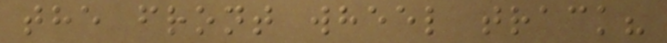the front wheel track?
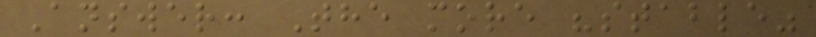Answer: The more "stable"
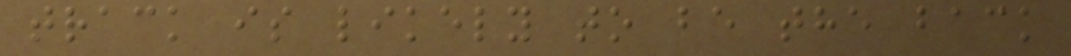track is likely to be the back
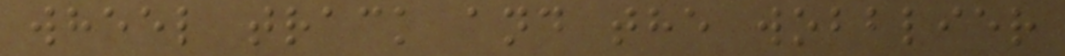wheel track and the wobblier
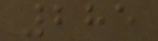285
